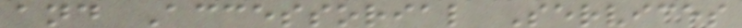and Accessorial Services
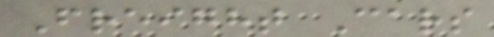Freight Cars
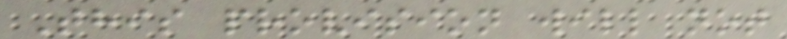This provision will not
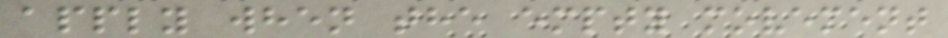apply when the empty movement
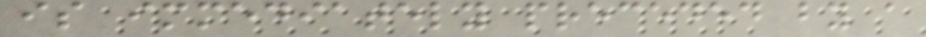is immediately preceded by a
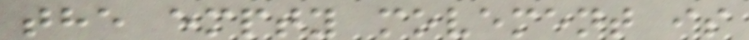the empty movement is
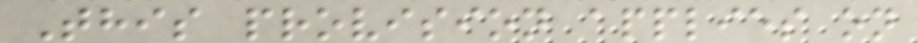This provision applies on
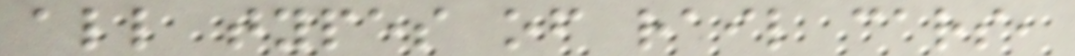all types of rail cars,
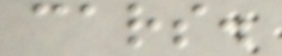cars.
